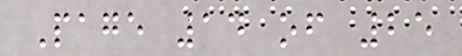Page 14 of 25
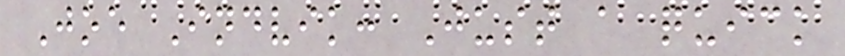Joe Indvik: Just a quick
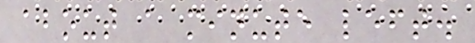about a minute left.
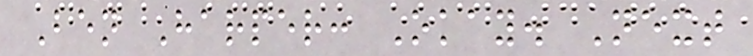Ben Harper: Okay. Next
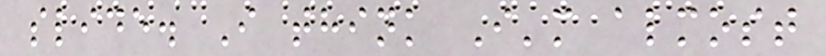slide. I think I'm almost
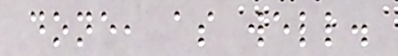done, as well.
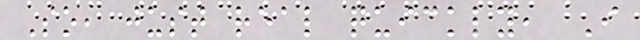So, just real quickly, I
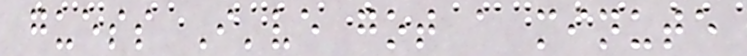guess I've got a minute
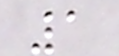1
